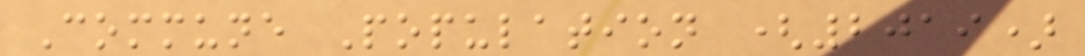Commune Population (2019)
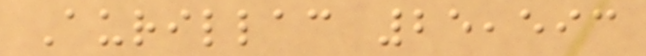Aurillac 25,593
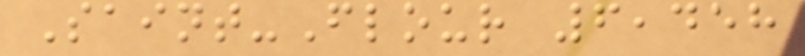Saint-Flour 6,458
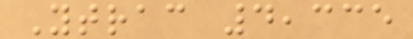Ytrac 4,335
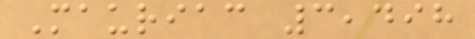Mauriac 3,498
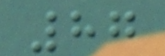87
